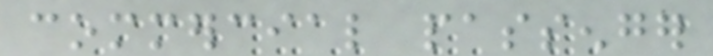commercial passenger
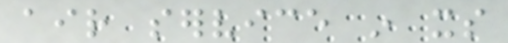air service in its
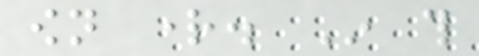own right. In this
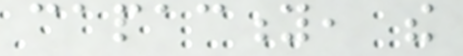capacity, the
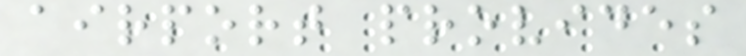airport provides
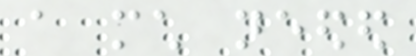a much needed
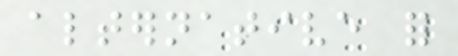alternative for
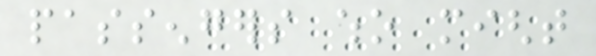passengers who might
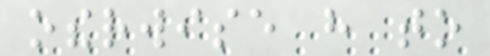otherwise have to
